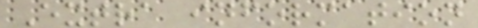Extra information
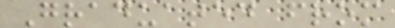Graduated from
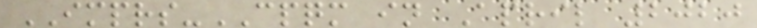IMPRS-CPQM in April 2020
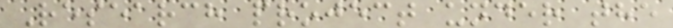Research project under the
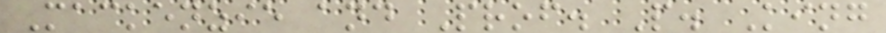Mackenzie and Prof. P. King
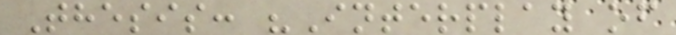Thesis: "Interplay of
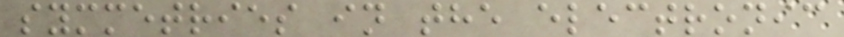symmetries in the electronic
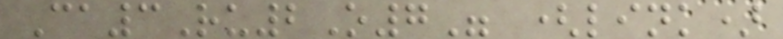Ca3Ru2O7" (link)
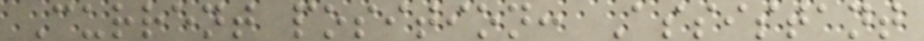Current position: Assistant
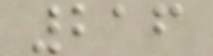216
